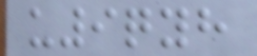u9qyh
